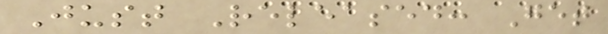Just Released: Get
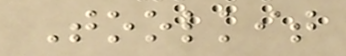Toolkit
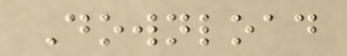Download
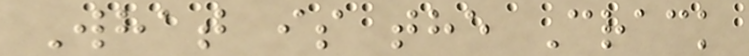What is the Crack
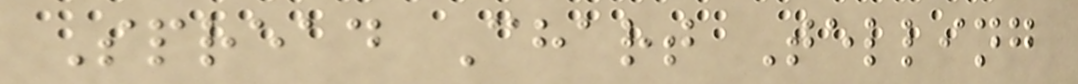Spread Chart Telling
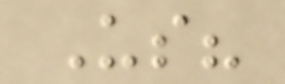Us?
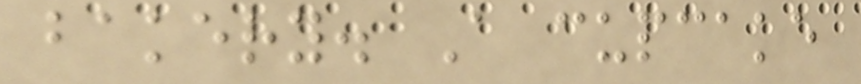bakery. A cupcake
